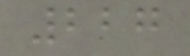227
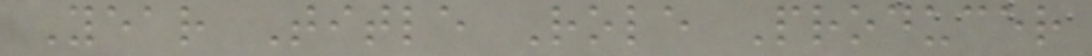Year Title Role Producer
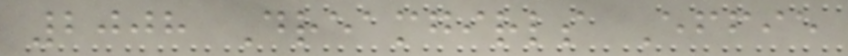2008 Dreamgirls Effie
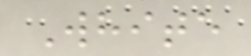White
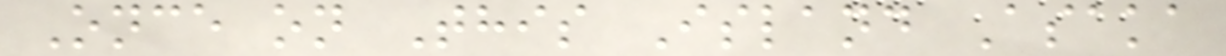Once on This Island Asaka
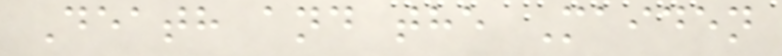Death and the Maiden
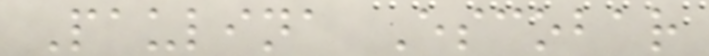Paulina Escobar
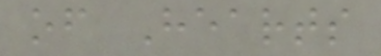of Hearts
